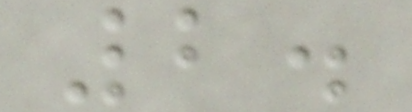2.
